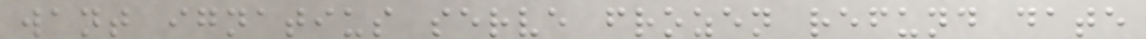want ignatius serve frozen refund date
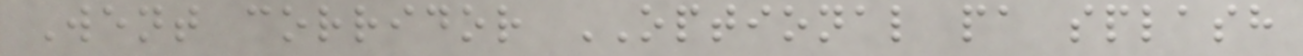Went corridor OPTIONAL pa splash
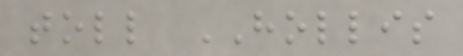toll HOLLIS
